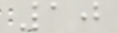10
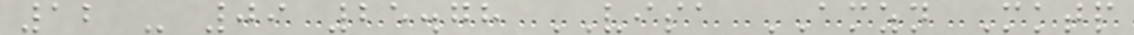12 - 09 25.78 VISA AMZN Mktp
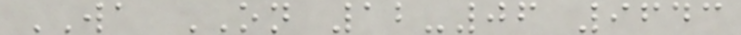WA ON 12-06 9643
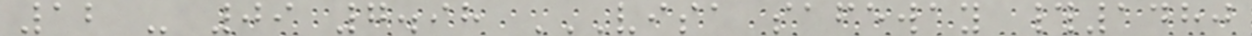12 - 09 7.98 VISA SAFEWAY #1480
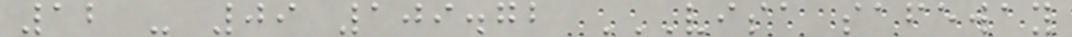12 - 09 109.72 VISA SAFEWAY
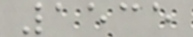1535
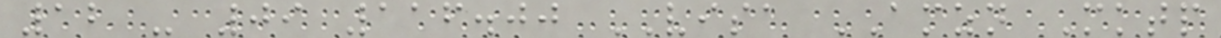12 - 09 116.00 VISA AMZN Mktp
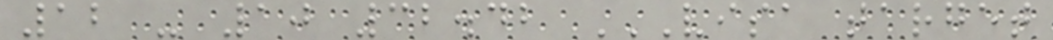12 - 10 32.42 VISA TARGET
